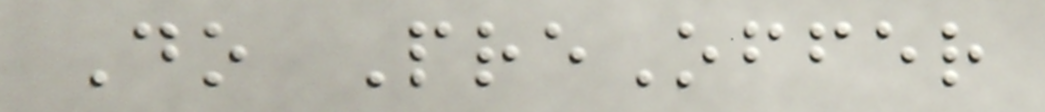Do PreOffer
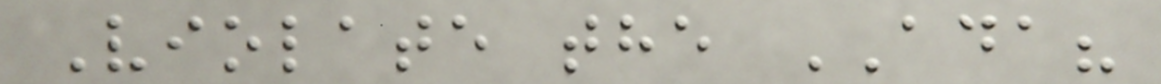Violate the ADA?
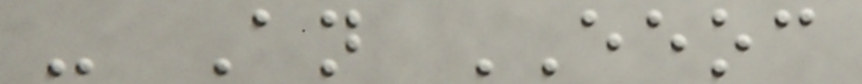- An EEOC
